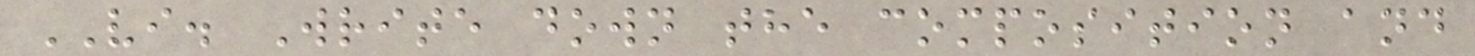VI. Write down the composition and
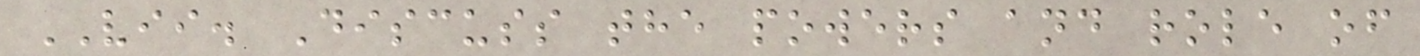VII. Discuss the powers and role of
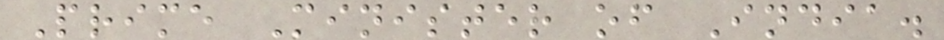Prime Minister of India.
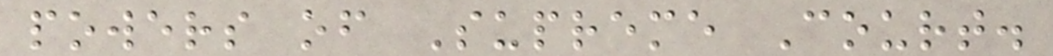powers of Supreme Court.
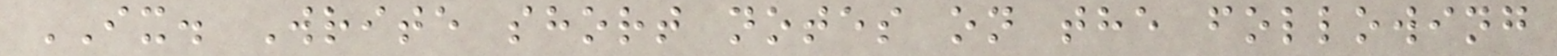IX. Write short notes on the following
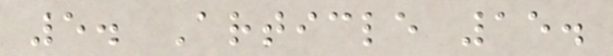5. Article 15.
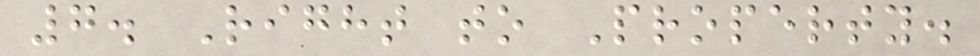7. Right to Property.
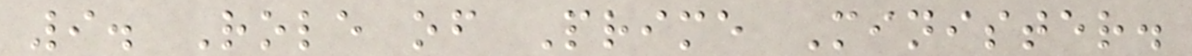9. Role of Prime Minister.
